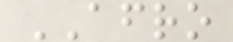AFRO
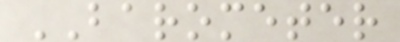BAROMETER
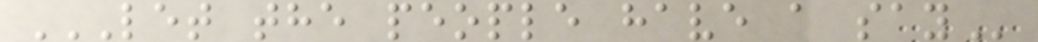LET THE PEOPLE HAVE A SAY
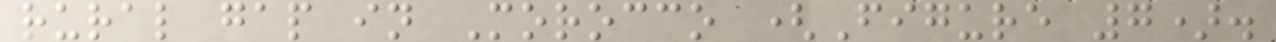rural gap in Morocco (Figure 7).
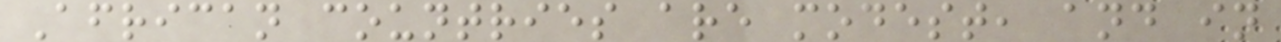African countries are modest, and in
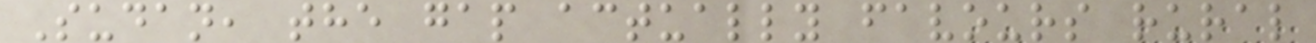Sudan, the gap actually favours rural
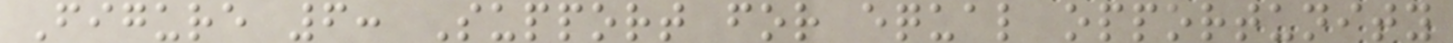Figure 6: Support for equal opportunity
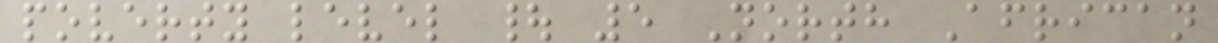poverty level | 5 North African
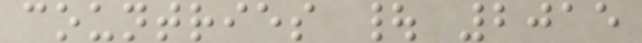countries | 2015
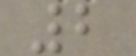2
